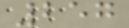257
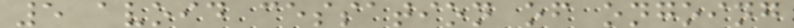5 avoid cessation of ongoing
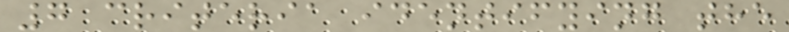7 criteria identifying the
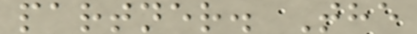partner. The
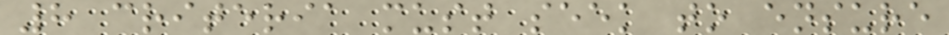8 criteria must seek to ensure
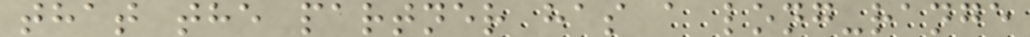that the partner has a long-range
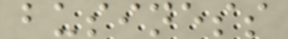business
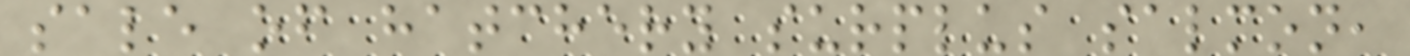sale of hatchery surplus salmon,
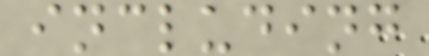including
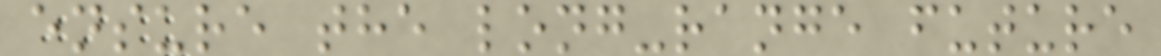ensure the long-range future
